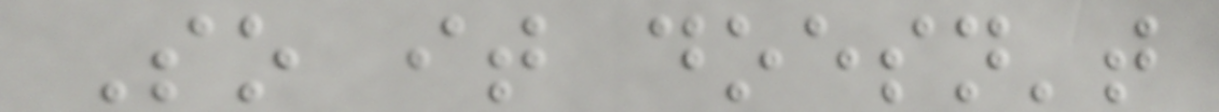So it doesn't
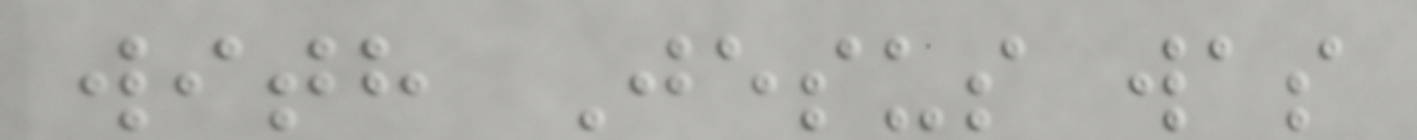with Jesus was
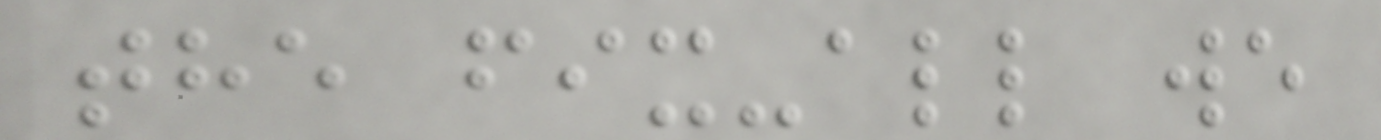the fix-all we
